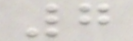7
